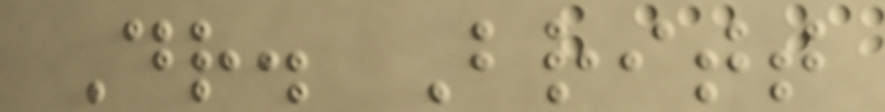Dr. Britt
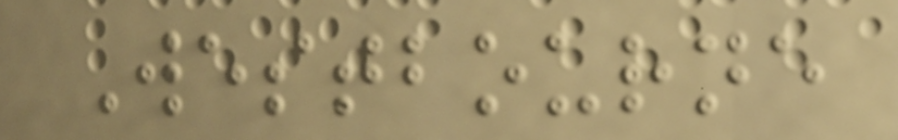Westbourne
